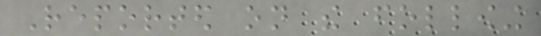Reported on the following
